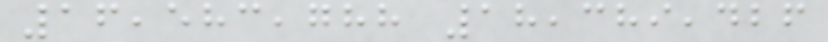16,583,788 18,389,426
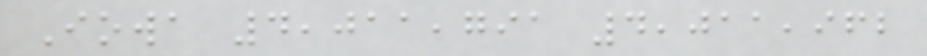Iowa 4,011,791 4,011,962
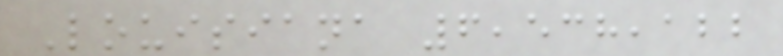Louisiana 6,538,122
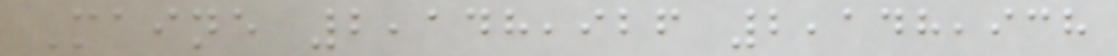Maine 2,148,926 2,148,938
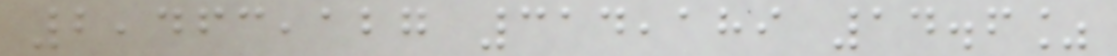2,463,127 314,189 14.6%
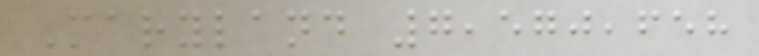Maryland 7,570,658
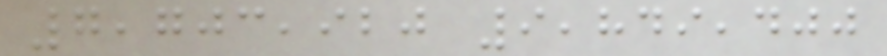7,703,920 9,849,400
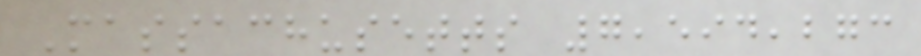Massachusetts 7,594,273
